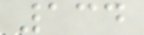134
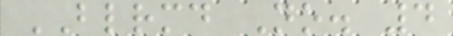BLRMD No. 4
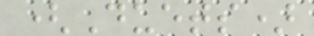(Duets)
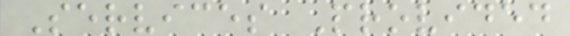Services Provided
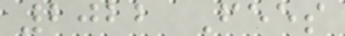2022 Fees
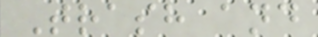Trash and
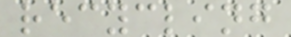recycling
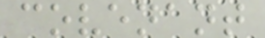covenant
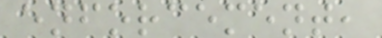enforcement,
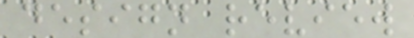design review
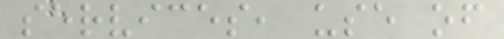services, use of
